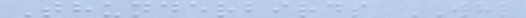Thunderbirds WHL
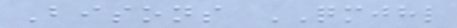Bisons QMJHL
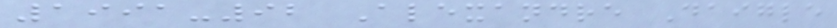1991-92 Alexandre Daigle
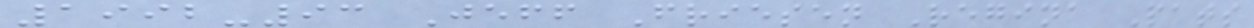1992-93 Jeff Friesen Regina Pats
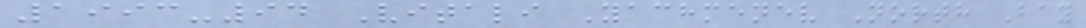1993-94 Vitali Yachmenev North Bay
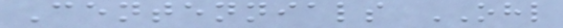Centennials OHL
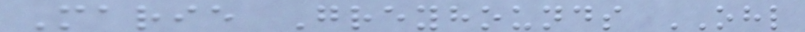Marie Greyhounds OHL
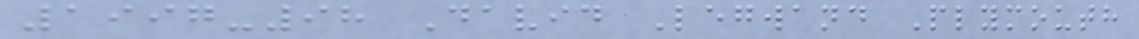1997-98 David Legwand Plymouth
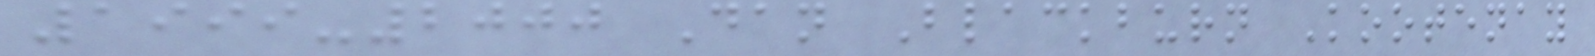1999-2000 Dan Blackburn Kootenay
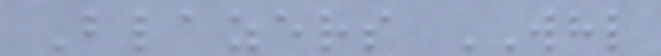Blazers WHL
